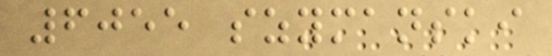6055 szymanski
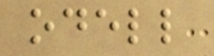odell
